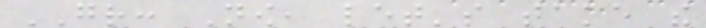GR: Now, let's take the
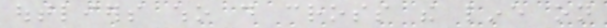outliers who do cross the line on
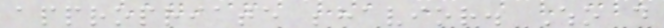appropriate behavior. Who do
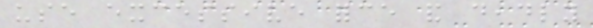use excessive force and deadly
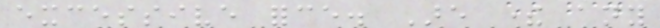excessive force. Are there any
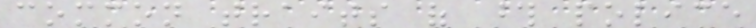common traits of those police
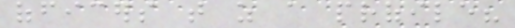officers that as a profile?
